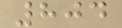804
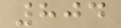804
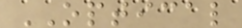OPTICAL
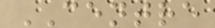CENTRE
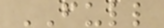FULL
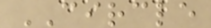CIRCLE
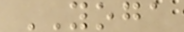YOGA
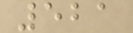521
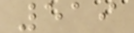519
